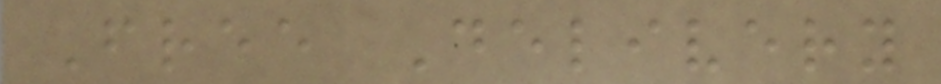Free Delivery
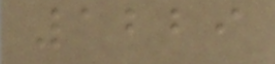1229
